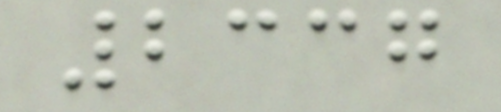2337
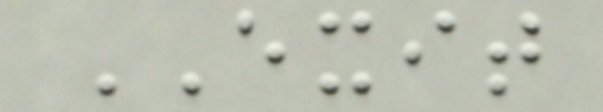EXIT
